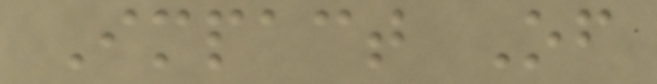Impact Of
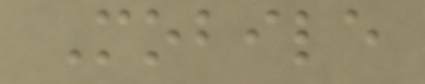Mobile
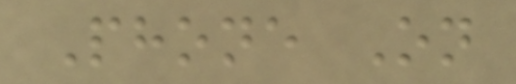Phone On
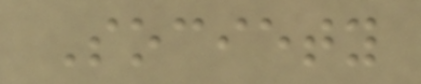Society
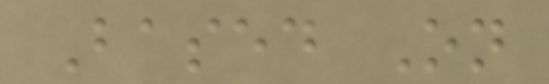Based On
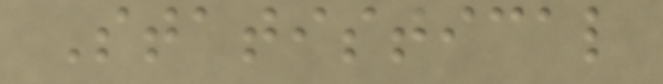Statistical
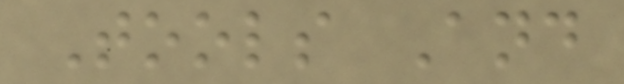Tools And
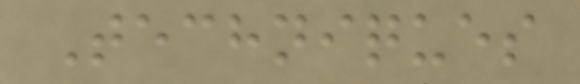Techniques
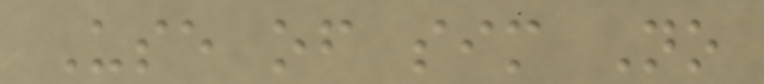Use of sim No
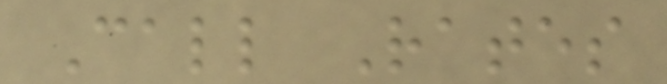Call Rates
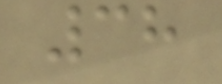38
